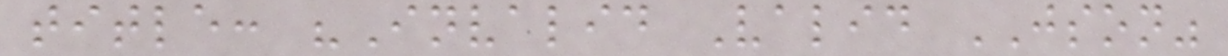title: "Invalid Valid JSON"
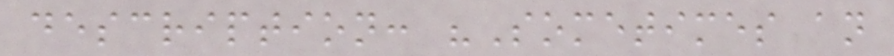description: "Sometimes an
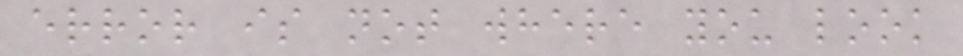error is not where you look
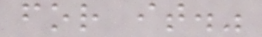for it."
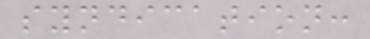syndication:
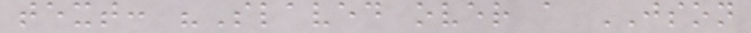text: "Slaved over a JSON
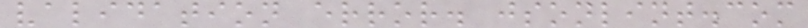validation error. jsonlint.com
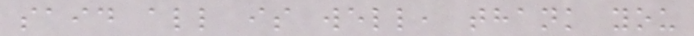said all is well, thank you
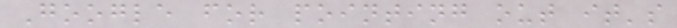Google for pointing out it's
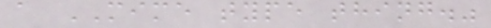a MIME type thing."
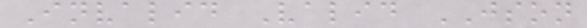Invalid Valid JSON
